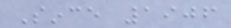Since 1906
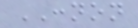CONNON
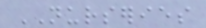NURSERIES
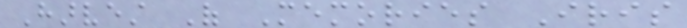Harvest Of Memories Iris
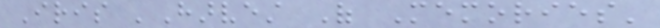Iris 'Harvest Of Memories'
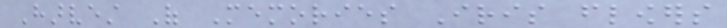Harvest Of Memories Iris flowers
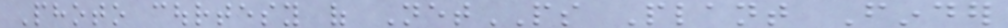Photo courtesy of NetPS Plant Finder
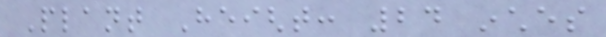Plant Height: 24 inches
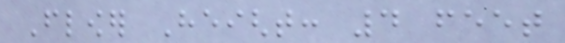Flower Height: 4 feet
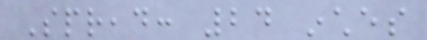Spread: 24 inches
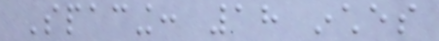Spacing: 18 inches
